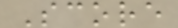Score
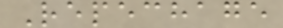Repechage
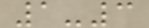1-3
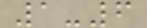1-6
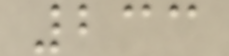233
